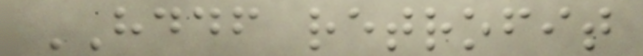HDDF retrofit
